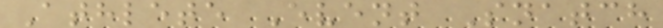Athlete Event Snatch
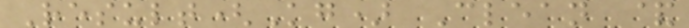Result(Kg) Clean &
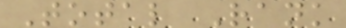Total Rank
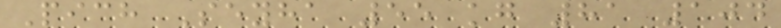Pich Seyha 55 kg 81 104
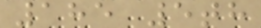185 5th
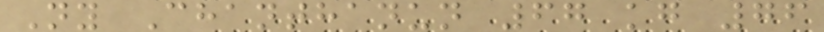Ny Chanthanun 67 kg 76
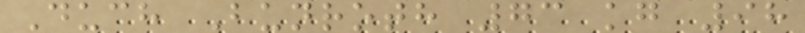Duch Bunroth 73 kg 98
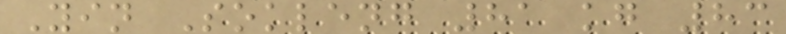Yin Sokleng 81 kg 83
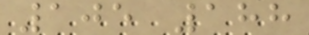105 188
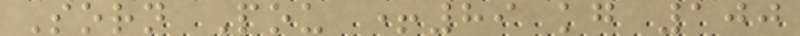Sorn Pou +89 kg 100
